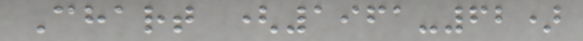Chart (1961-62)
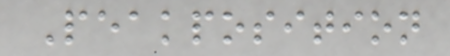Peakposition
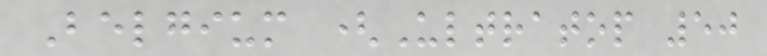Belgium (Ultratop 50
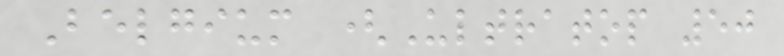Belgium (Ultratop 50
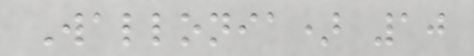Wallonia) 10
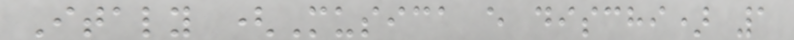Italy (Musica e dischi) 1
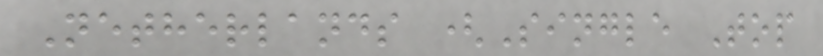Netherlands (Single Top
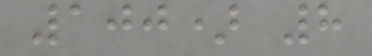100) 8
